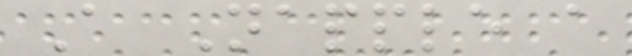A Napple a
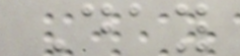Day
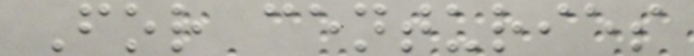For centuries
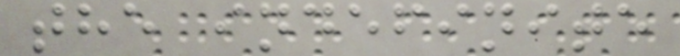the indefinite
